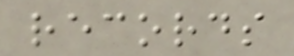records
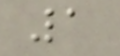1
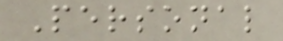Personal
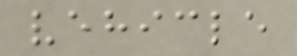vehicle
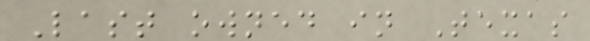Last owned in Texas
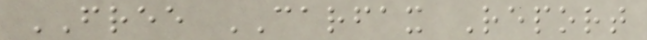FREE CARFAX Report
